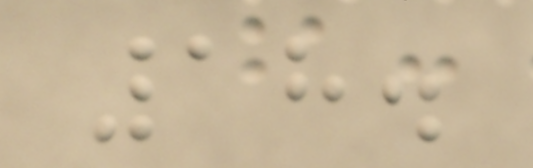18.
